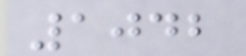1042
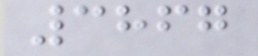3867
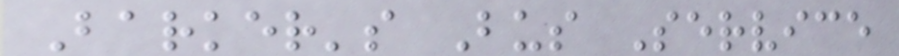Barker's Bus Service
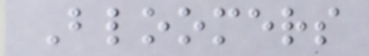Bloomers
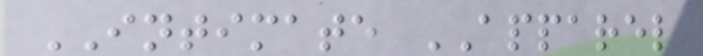INTIMATE APPAREL
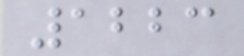1223
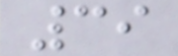39
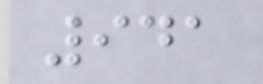941
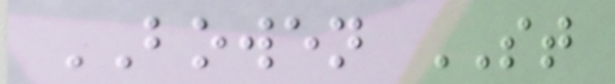BOWEN ST
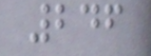246
